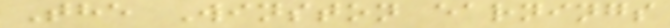The Winston earnings
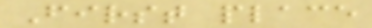First place
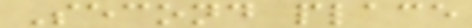Second place
